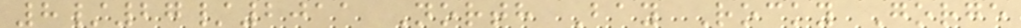8/27/2011 North Bay Rocky Gorge
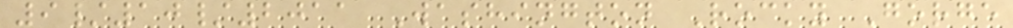9/10/2011 Washington Rocky Gorge
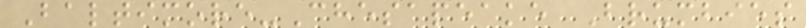Baltimore-Chesapeake Brumbies
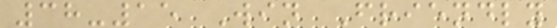38-15 Win Friendly
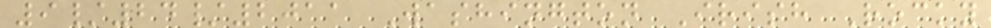9/24/2011 Washington Irish Rocky
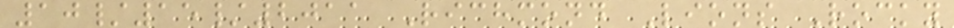10/15/2011 Richmond Lions Rocky
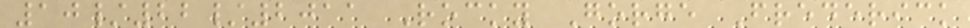10/22/2011 Rocky Gorge Frederick
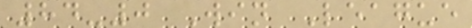84-0 Win League
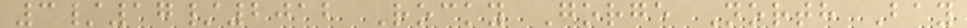3/17/2012 Rocky Gorge North Bay
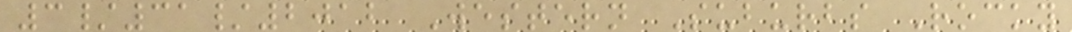3/31/2012 Western Suburbs Rocky
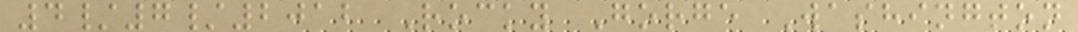4/7/2012 Rocky Gorge Washington
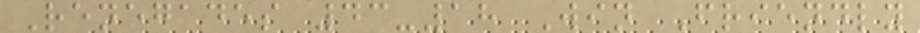Renegades 43-18 Win Friendly
